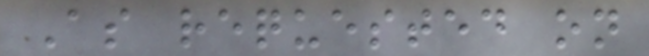As requested on
